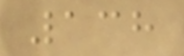138
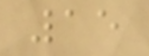15
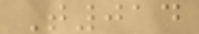T014
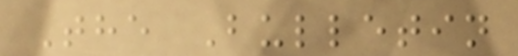The Bulletin
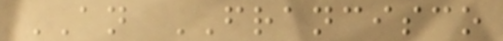AN FRANCISCO
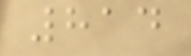814
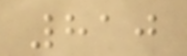810
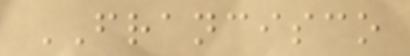FRANCISCO
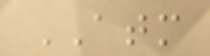ATM
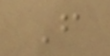F
